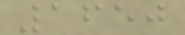1650
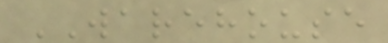WAREHOUSE
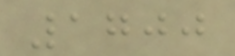1700
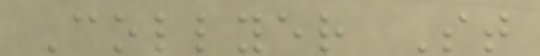Collyer St
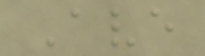Ave
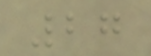27
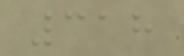318
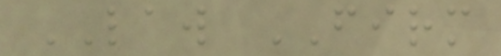LAW FIRM
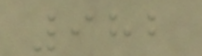982
